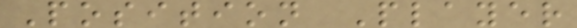Position Player
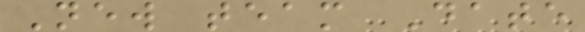New team Date
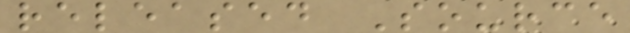released Source
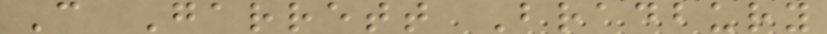C Garrett Bradbury
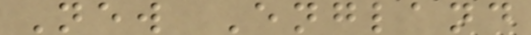New England
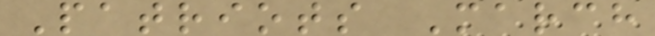Patriots March
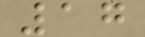17
